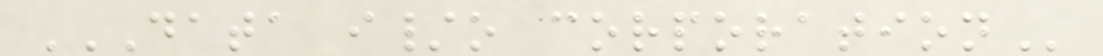DATA I/O CORPORATION
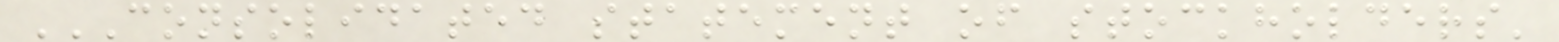CONSOLIDATED STATEMENT OF STOCKHOLDERS'
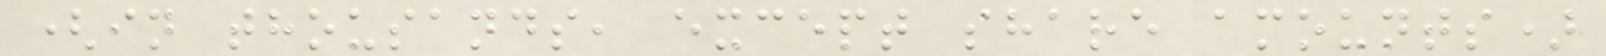(in thousands, except share amounts)
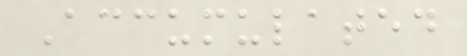Accumulated
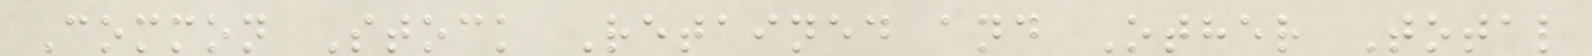Common Stock Retained and Other Total
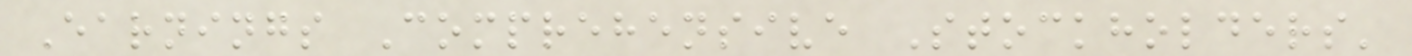Earnings Comprehensive Stockholders'
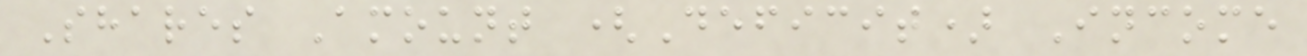Shares Amount (Deficit) Income
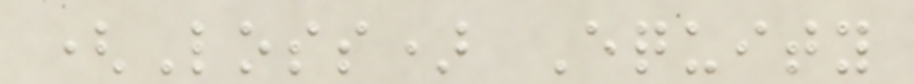(Loss) Equity
